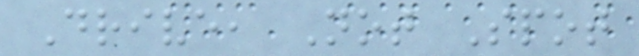Drive, Not Spot
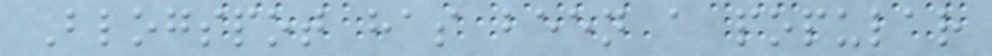Blogspot has been a popular
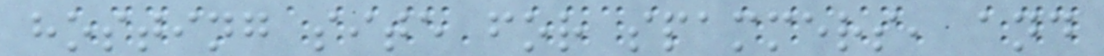hosting site for spammers, and
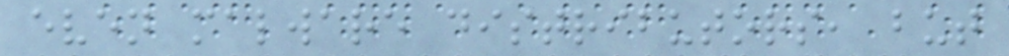even malware distributors, but
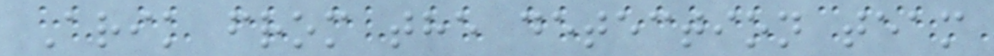Arik from the detection team
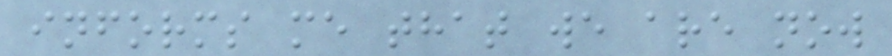informs me that we are now
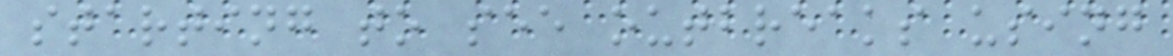starting to see outbreaks using
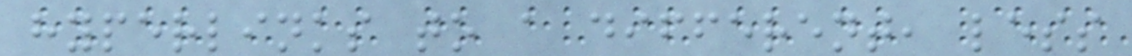hyperlinks to a different, less
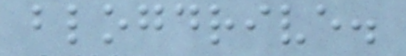blogdrive.
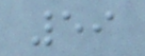59
